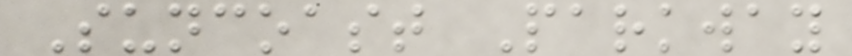Suncoast Parkway
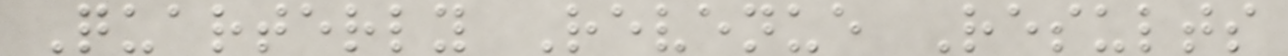Quarterly Revenue Results
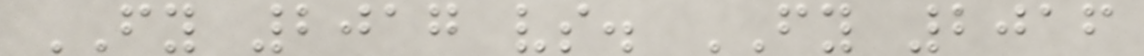FY 2017 vs. FY 2016
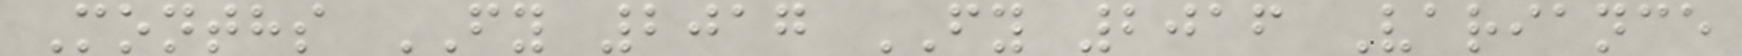Months FY 2017 FY 2016 Variance
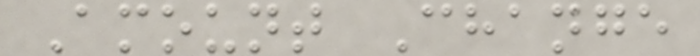Amount Change
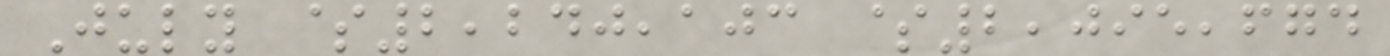July $2,240,103 $2,095,674
